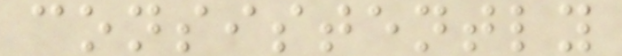consistently
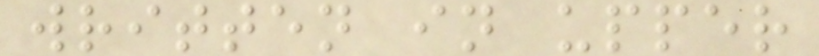written in upper
